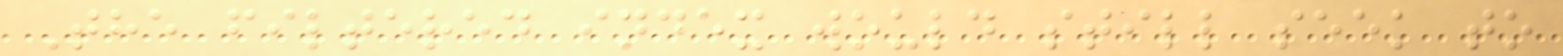The filtered index would still seek to
